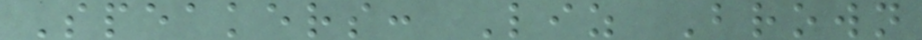Speakers: Liz Brown
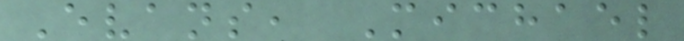Evans, Michael
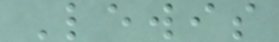Lewis
